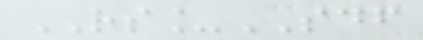RS_SDF
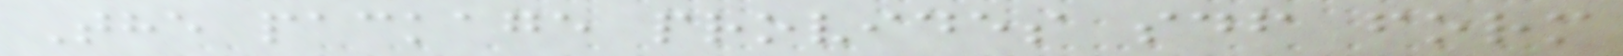The package provides sdf form
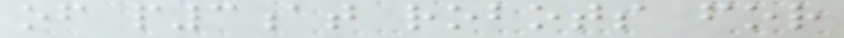of p3at robots for
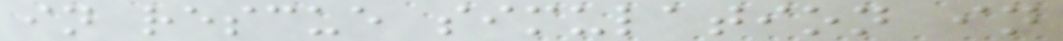in rescue simulation in
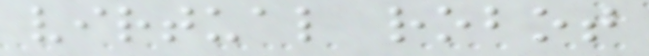virtual robot
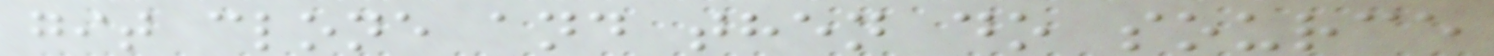git clone and then do source
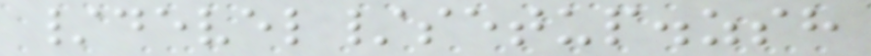/devel/setup.zsh
